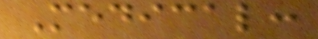Medical:
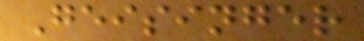Geisinger
